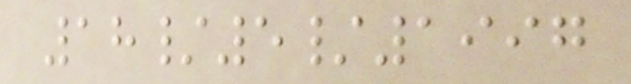18/5/1997
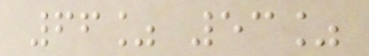66% 53%
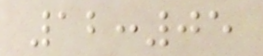12:05
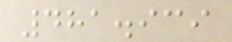481.939
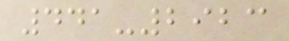441-2923
